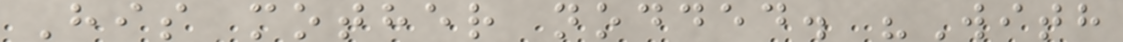His mother nodded. "With
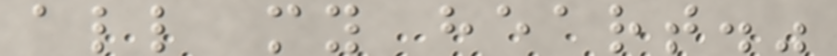all my heart."
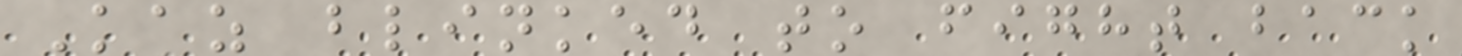Kaz blinked to fight back
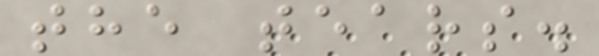the tears.
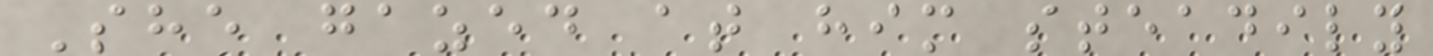She gazed at him steadily
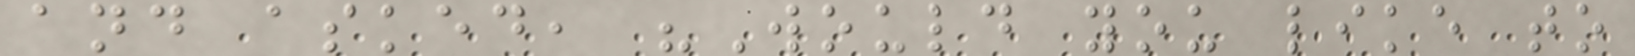and asked, "Would you like to
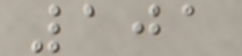101
